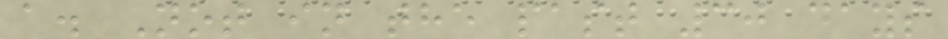a. Not in the past 30 days
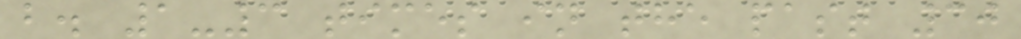b. 1-3 times in the past 30
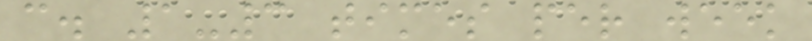c. 1-3 times per week
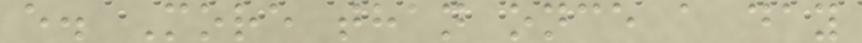e. More than once a day
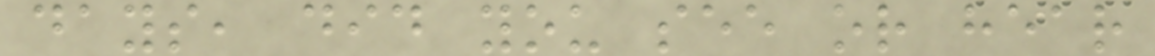days, did you see or hear
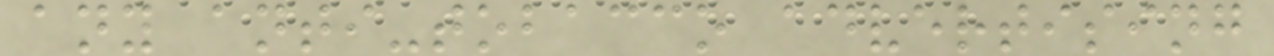any anti-tobacco advertising
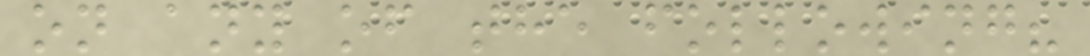on any of the following?
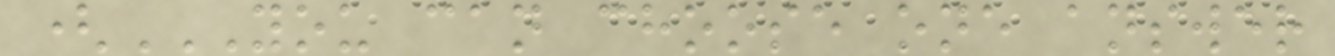(YOU CAN CHOOSE ONE ANSWER
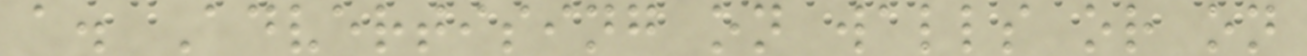a. Advertising on walls or on
